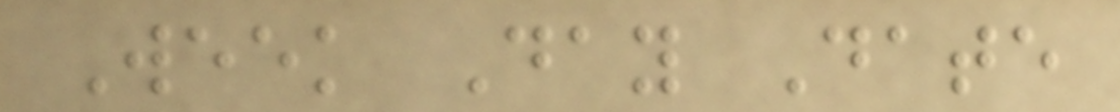Week Day Date
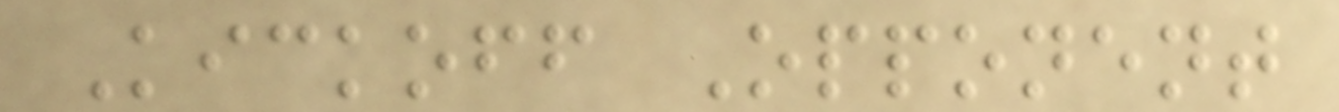Kickoff Opponent
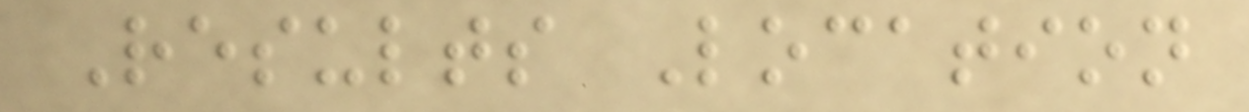Results Location
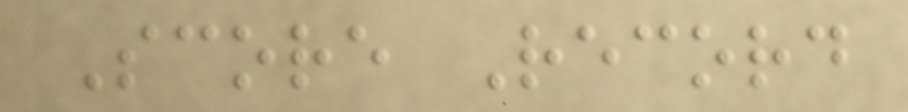Score Record
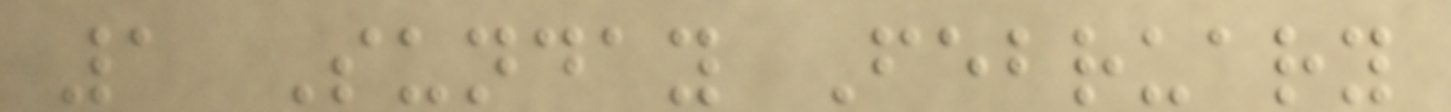1 Sunday February
